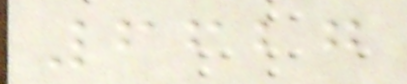6627
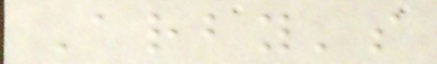Arby's
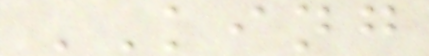KING
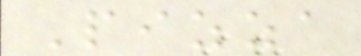Pizza
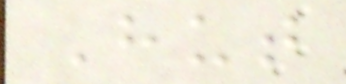Hut
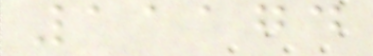11174
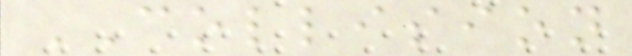COLLISION
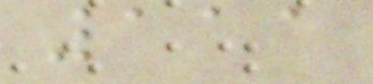111
